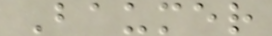Baumer
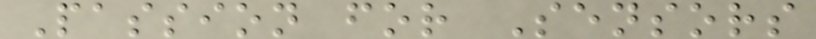Passion for Sensors
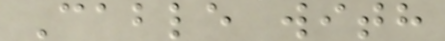Cable with
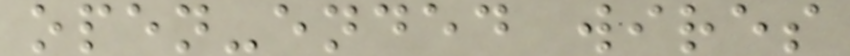open-ended wires
